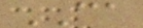CA
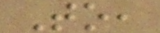To,
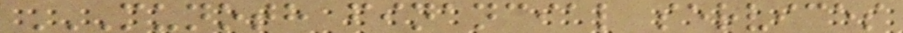MUNOTH FINANCIAL SERVICES
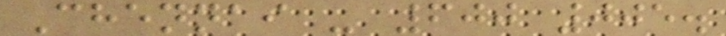Chennai - 600 005.
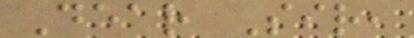Dear Sir,
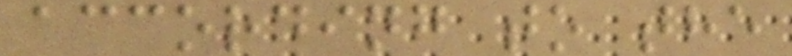according to the
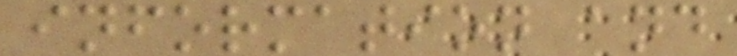information and
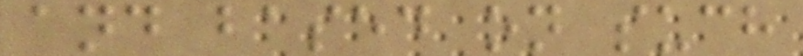and based on such
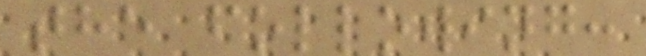the following:
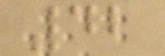42
